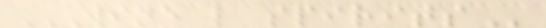WINE L SPIRITS
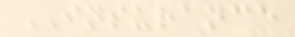INSURANCE
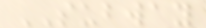SUBWAY
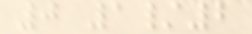0 1/2
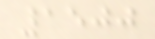1500
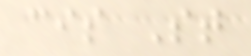cis St
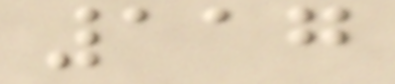117
